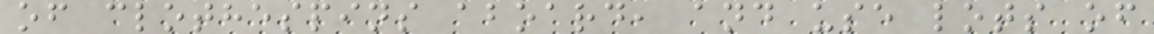of clothespins aboard, and use lots of
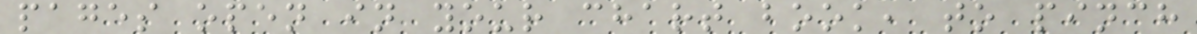pages open in your chart book, to pinch
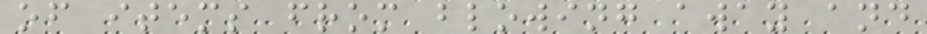of items from blowing away and
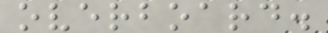overboard.
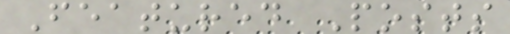Featured Posts
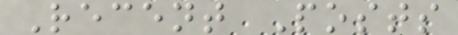Recent Posts
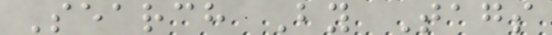Search By Tags
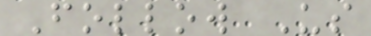Follow Us
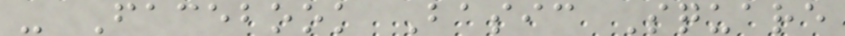- Facebook Basic Square
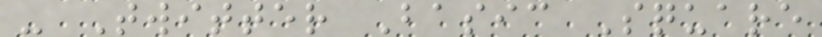- Twitter Basic Square
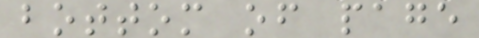bottom of page
